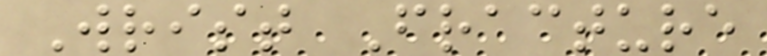Wrist Fracture
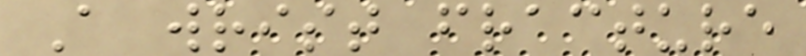A wrist fracture
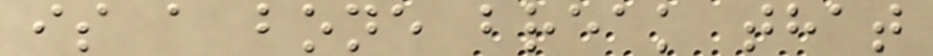is a bone break that
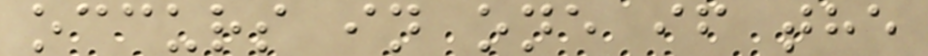occurs in one if the
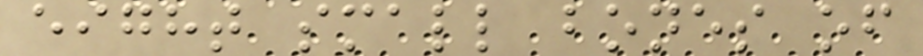eight small bones of
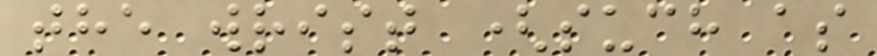the wrist (such as
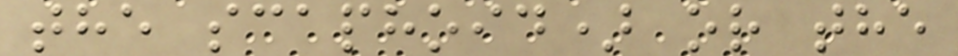the scaphoid) or the
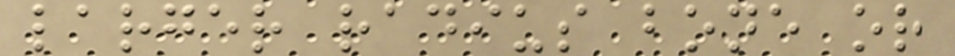larger radius bone or
